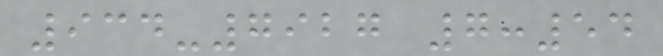934-7927 7:54
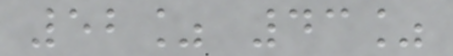52% 43%
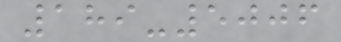189-5006
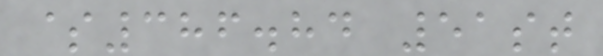$386.84 51st
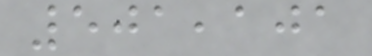501,101
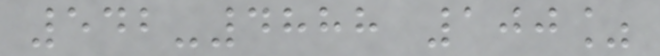542-4888 100%
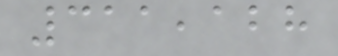311,128
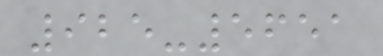925-5651
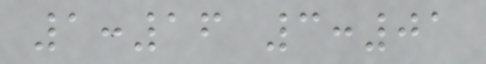1:16 3:01
